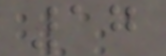17
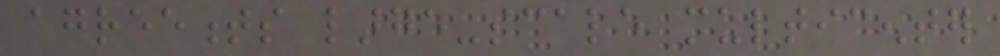agreements large-scale multicenter
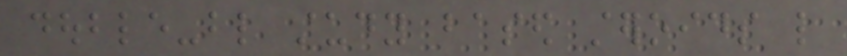double-blind study based steroids like
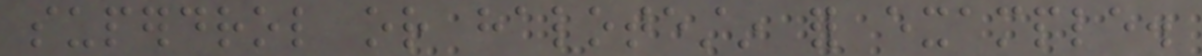superdrol or halotestin for example.
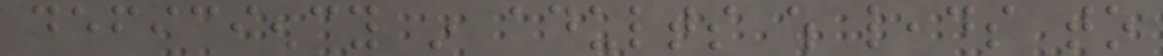deficiency in adults which leads to
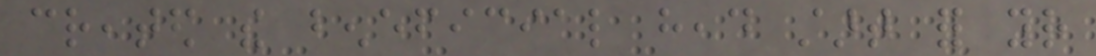created the beneficial head start for your
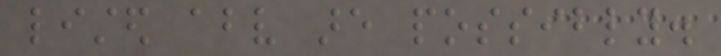listed above are possibly.
